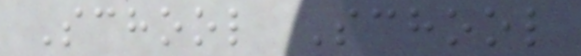School School
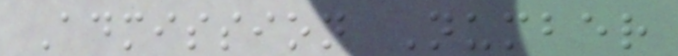Admission Number
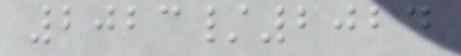2023/2024
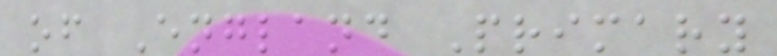of England Primary
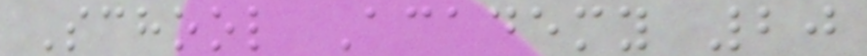School Academy 20
